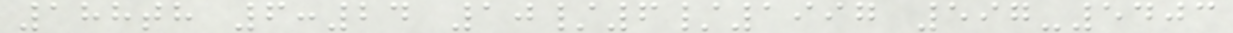188th 6:24 10/6/1997 597-5403
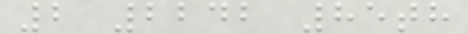2 2242 85th
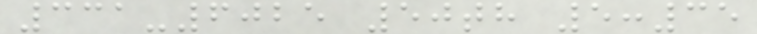331-6025 50th 5:35
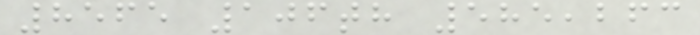8565 106th 585,263
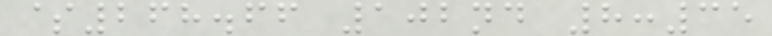$268.66 102nd 8:35
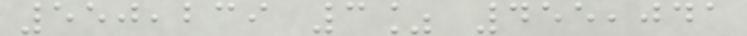550,239 3% 455,041
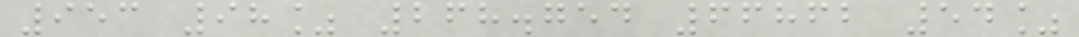953 98% 268.754 66862 54%
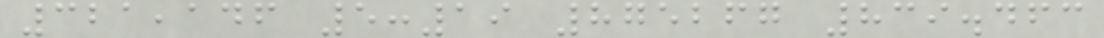321,146 5:19 875267 839.463
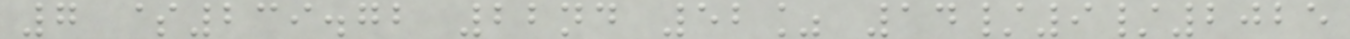7 $239.72 22nd 52% 14/9/2025
